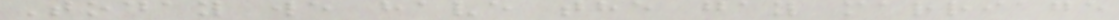Today we have the gay marriage
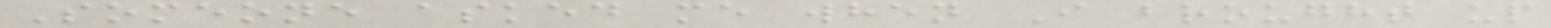Someone asked me when I brought up
